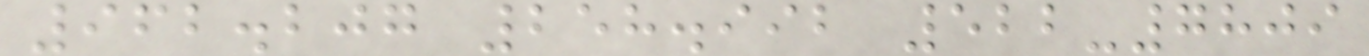962.207 258.992 522-7809
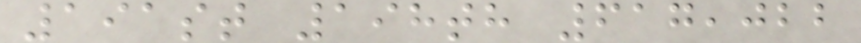191st 198th 617,022
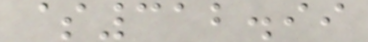$312.99
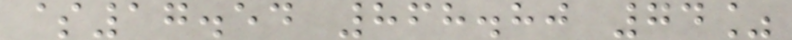$17.54 868.80 74%
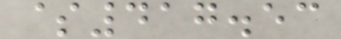$417.53
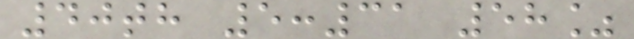40th 5:31 58%
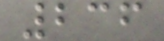236
